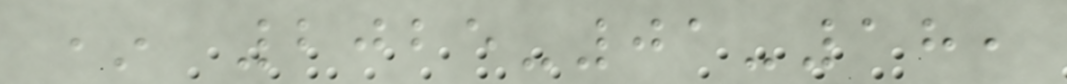* 2025-01-18,
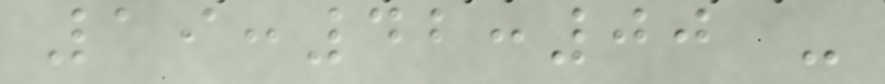19:42:00 -
